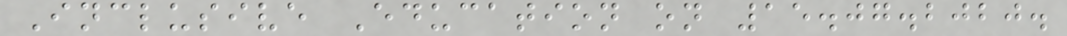Inclusive Education on 15.07.2020.
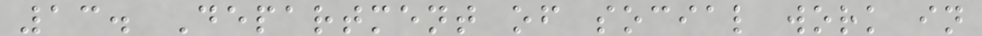13. Department of social work in
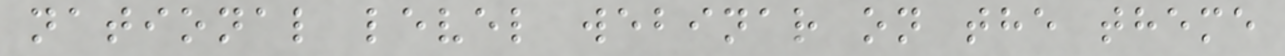national level webinar on the theme
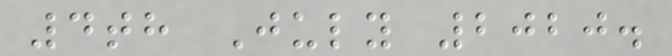4th July 2020.
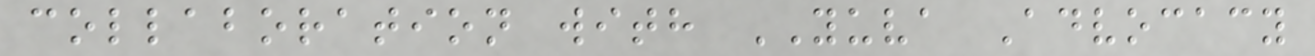collaboration with YUVA Advocacy
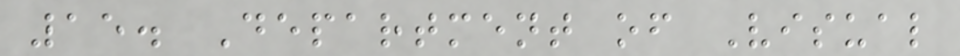15. Department of Visual
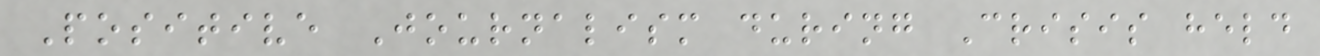Positive Journalism during Crisis held
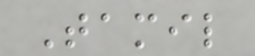Tamil
